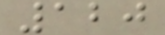120
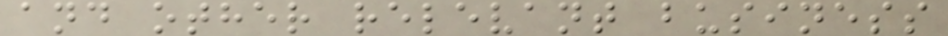and other relevant business
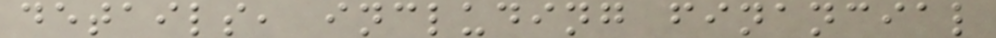details, including financial
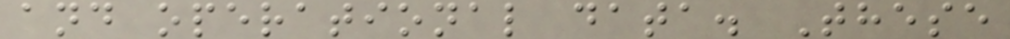and operational data. These
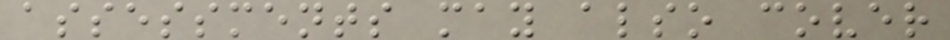assessments may also cover
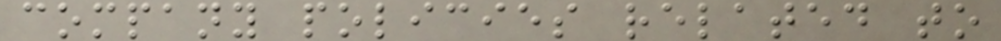company policies related to
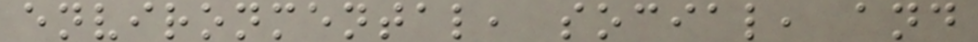environmental, social, and
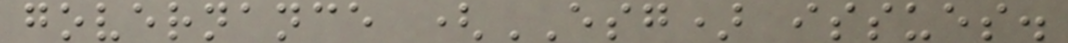governance (ESG) issues.
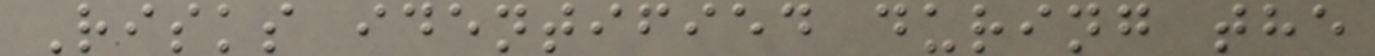Risks identified during the
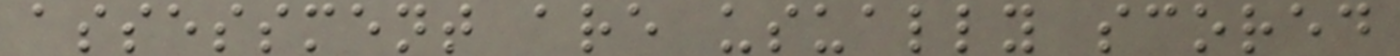assessment are usually scored
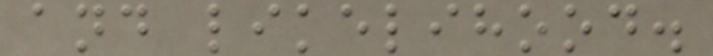and likelihood.
